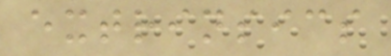extrinsics
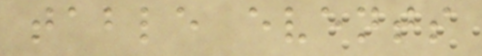table events
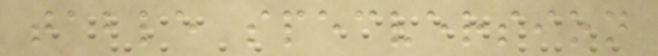table specversion
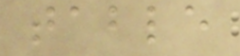table
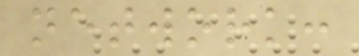network:
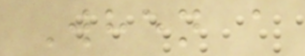When a
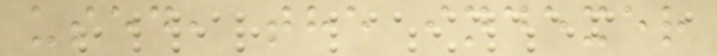used, the indexer
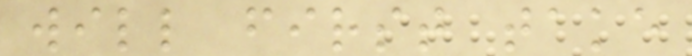will first take
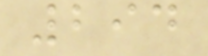294
